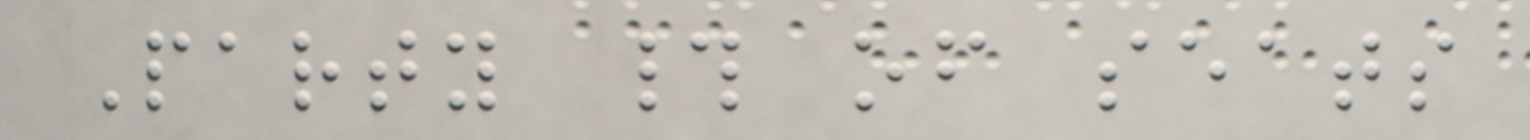Party # of seats
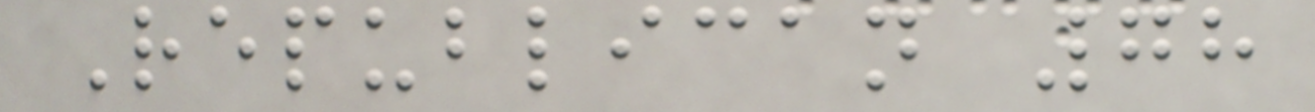Republican 78
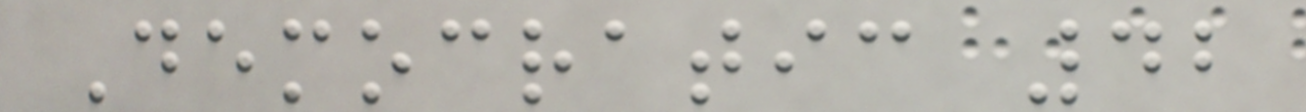Democratic 42
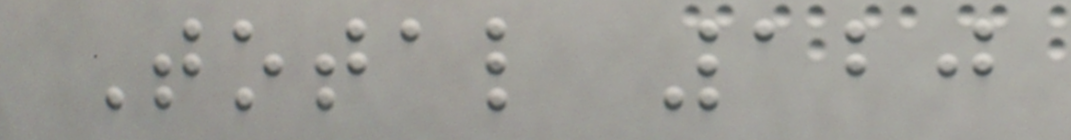Total 120
